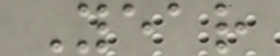Year
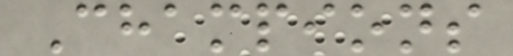Champions
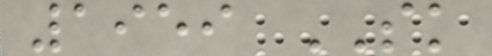1959 SK
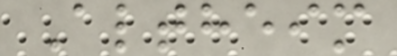Altheim
